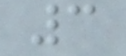3
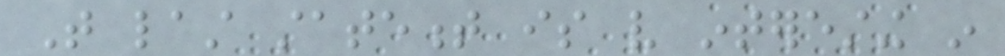That last statement is very interesting in
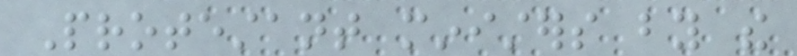Protestant ministers by the
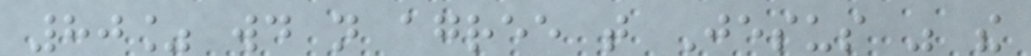80% would not agree that Jesus was the
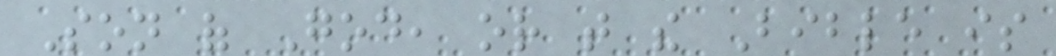Son of God, or that the Bible is
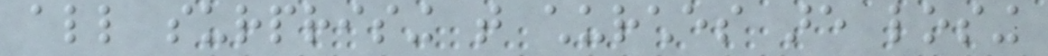all surprising that churches are losing
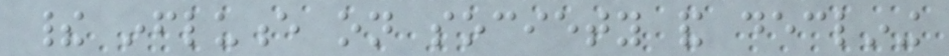their influence on society and declining
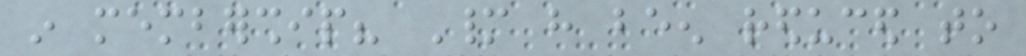in membership? Many have been reduced to
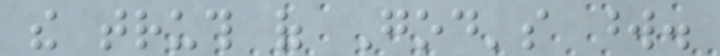the truth of God's word.
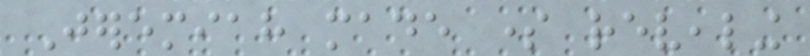Jeremiah made some revealing
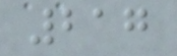217
